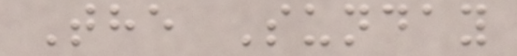The Sunday
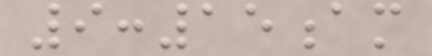9:15am
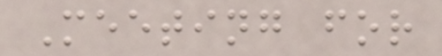Meeting for
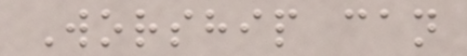Worship can
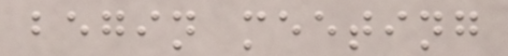begin meeting
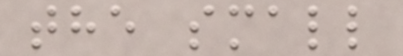the small
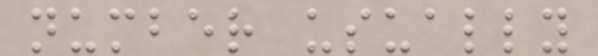number usually
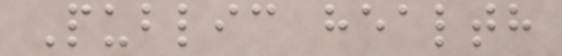Public health
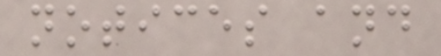notices and
